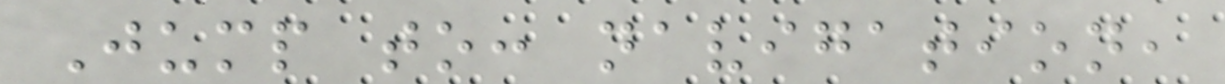Jump to: navigation,
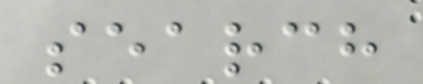search
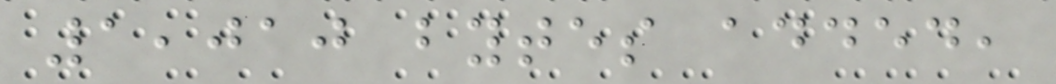1,010 bytes added,
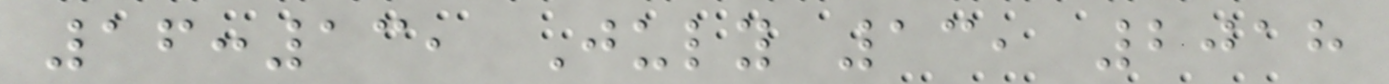16:13, July 13, 2018
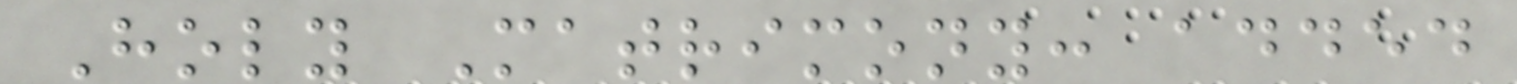Holy Matrimony: added
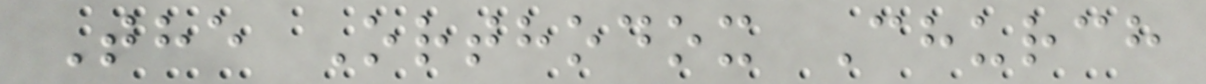The Orthodox Church
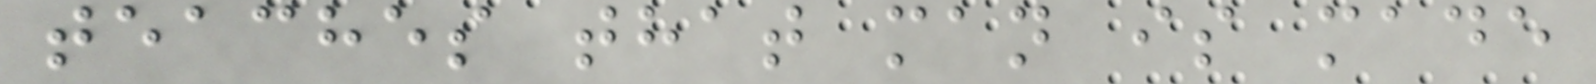teaches that man is made
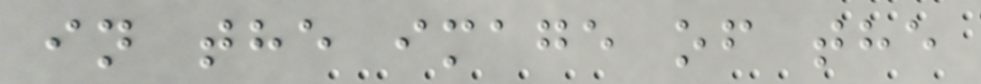in the image of the
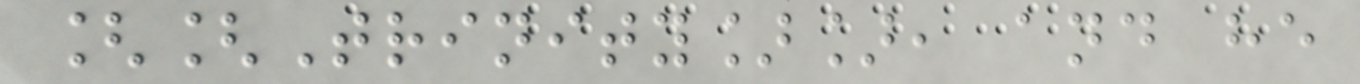[[Trinity]], and he
